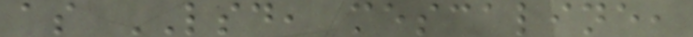as LSD, mescaline,
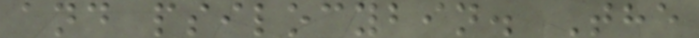and psilocybin. The
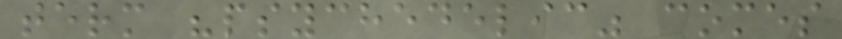term "psychedelic" comes
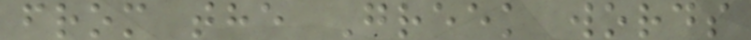from the Greek words
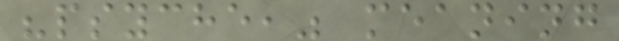"psyche," meaning
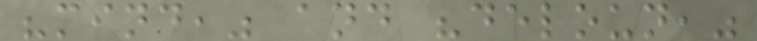"mind," and "deloun,"
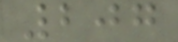207
